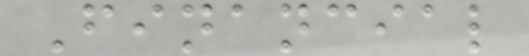Financial
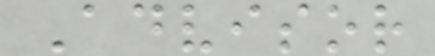Advisor
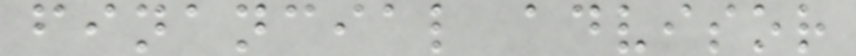financial advisor
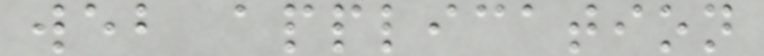web application
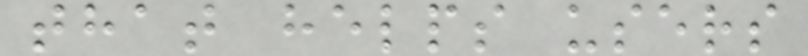that helps users
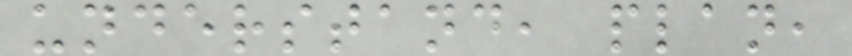understand, plan,
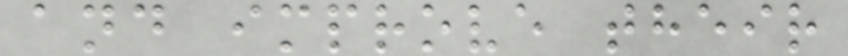and improve their
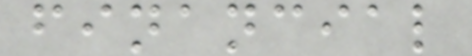financial
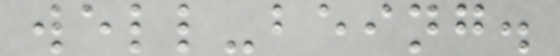well-being.
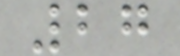27
